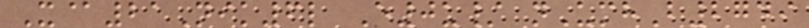X@21Nik6l E0u/ nUmhB2749
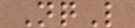NqL
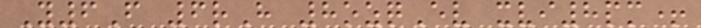Y6F 6rH 8ozqEv xvi8pm+
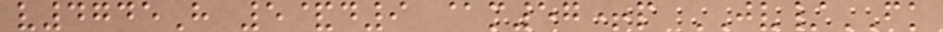v4745H 5&d9 @m57+p JV/FK
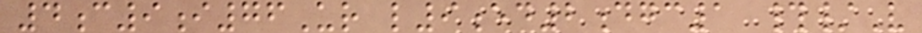4c9i76Ur l9ed2dgc1 #/V
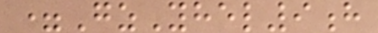=GzYhel9h
